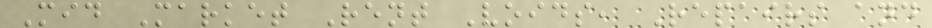Mid Market Rent Voids, Repairs and
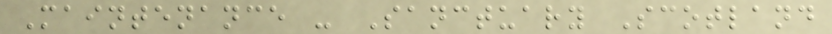Maintenance - Sanctuary Scotland
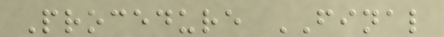Procedure FINAL
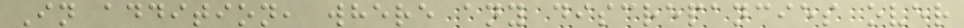In addition, where any discrepancies over
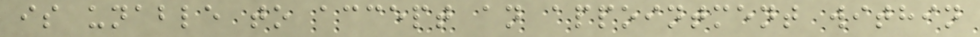is unable to accept an appointment within
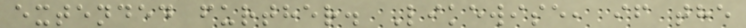extended further. Likewise, if the
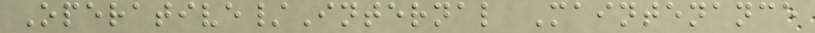Operative/Internal Maintenance
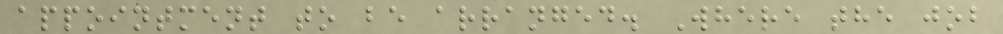appointment to be arranged. Where the job
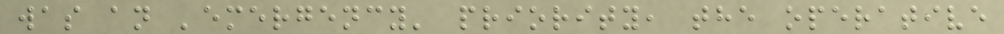was an 'emergency' priority, the operative
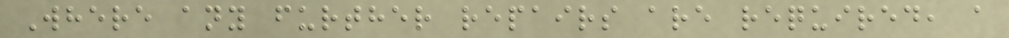Where any further repairs are required, a
